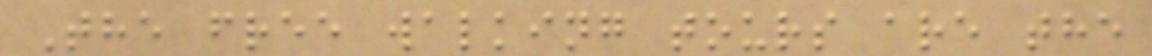The free walking tours are the
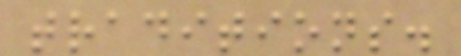traditions.
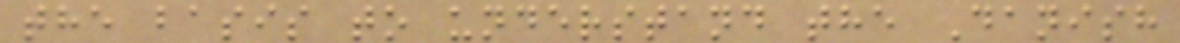the basis to understand the Danish
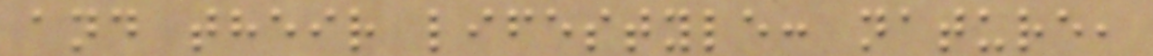and their lifestyle: nature,
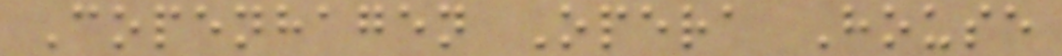Copenhagen Opera House
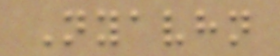Nyavhn
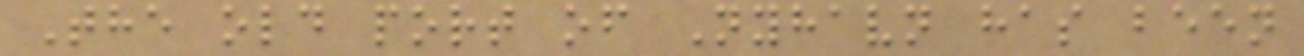The old port of Nyhavn has been
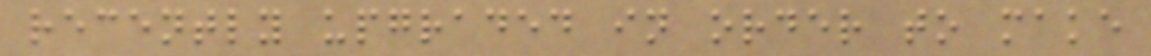recently upgraded in order to make
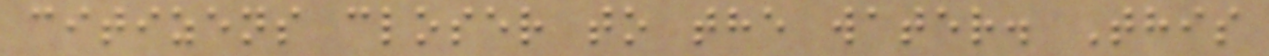citizens closer to the water. This
